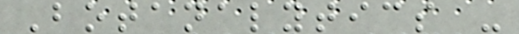Botanalytics -
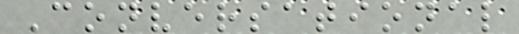Conversational
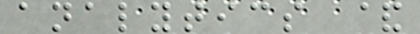analytics &
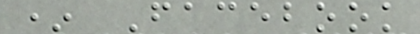* Facebook
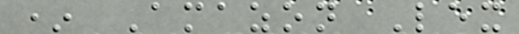* Amazon Lex
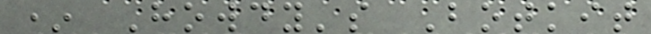* Howdy's Botkit
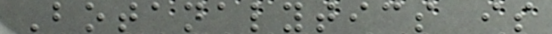Botanalytics is
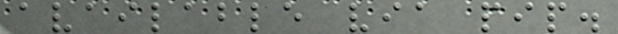available via pip.
